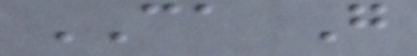CA G
